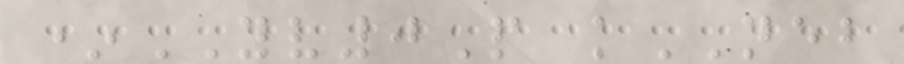*YV0P kNEB
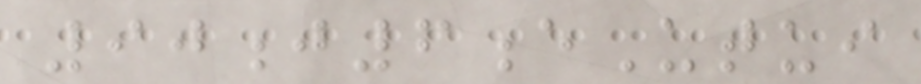90j6eUtui
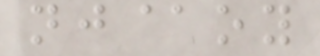nj@oy
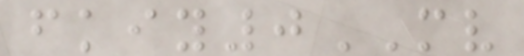fkiy0MV
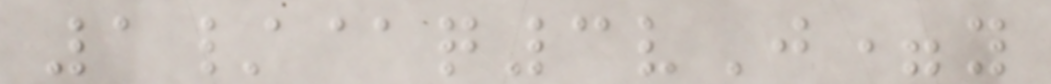1/@q3vJ=y
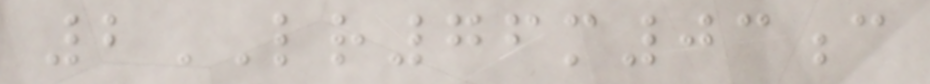2LR76m03c
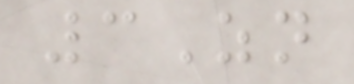3Zn
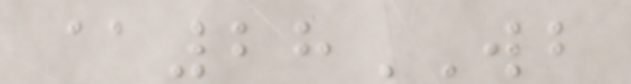@28WB
